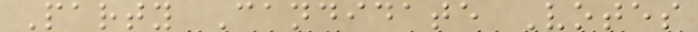Party Candidate Votes
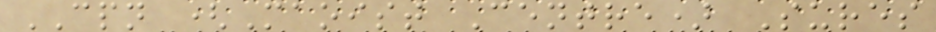CPN (Maoist Centre) Sures
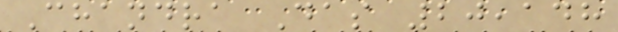Chandra Das 20,148
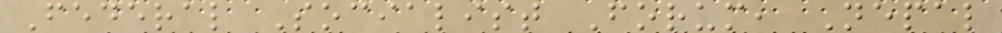Federal Socialist Forum, Nepal
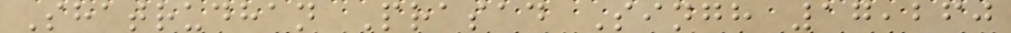Shatrudhan Prasad Singh 17,260
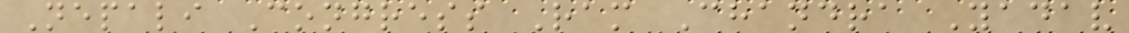Nepali Congress Ram Chandra Yadav
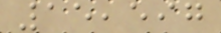15,597
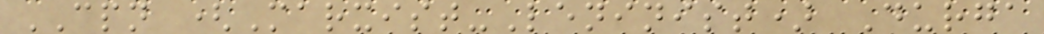CPN (Marxist-Leninist) Durga
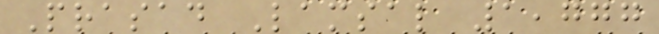Prasad Lamsal 1,777
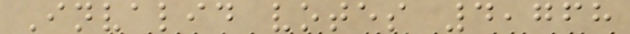Invalid votes 4,768
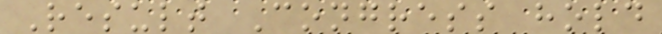Result Congress hold
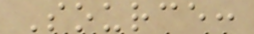Source:
